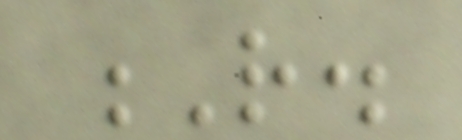R.
